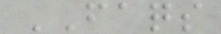FAQS
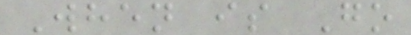When is Go
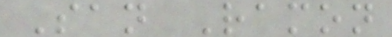San Ramon
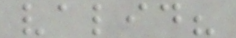valid?
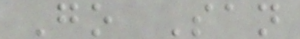Go San
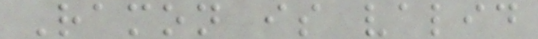Ramon is valid
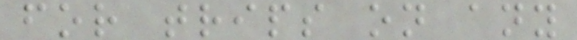for trips on any
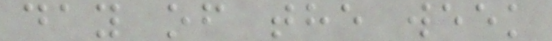day of the week
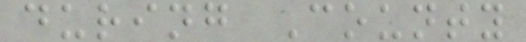during County
